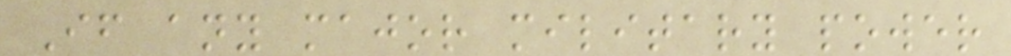If any major military power
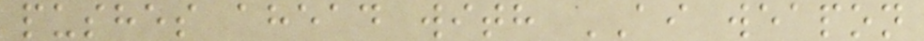pushes ahead with AI weapon
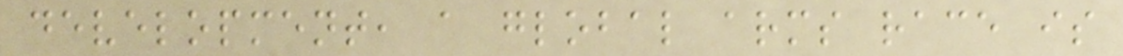development, a global arms race is
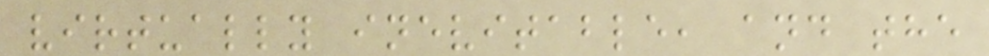virtually inevitable, and the
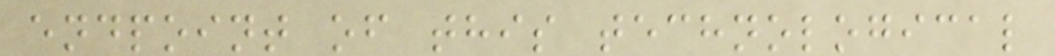endpoint of this technological
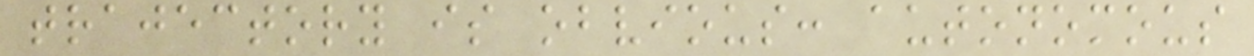trajectory is obvious: autonomous
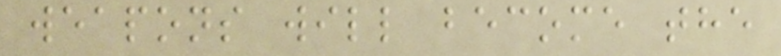weapons will become the
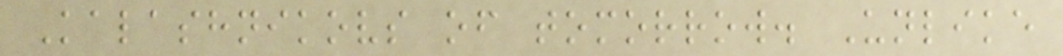Kalashnikovs of tomorrow. Unlike
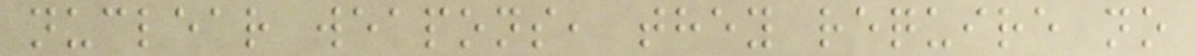nuclear weapons, they require no
